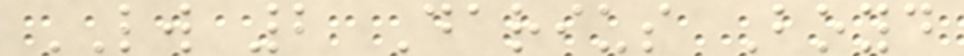LW 2 Darius Boyd
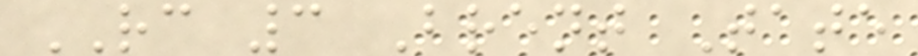RC 3 Brent Tate
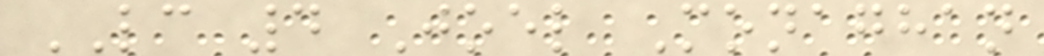LC 4 Joel Monaghan
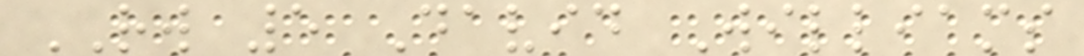RW 5 David Williams
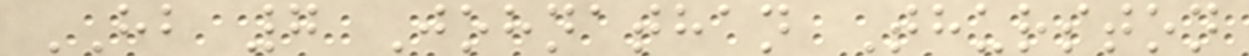HB 7 Johnathan Thurston
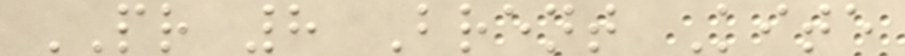PR 8 Brent Kite
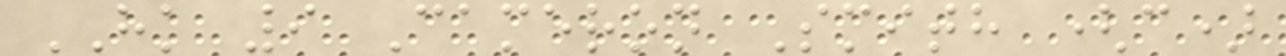HK 9 Cameron Smith (c)
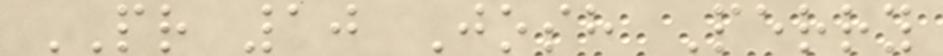PR 10 Josh Perry
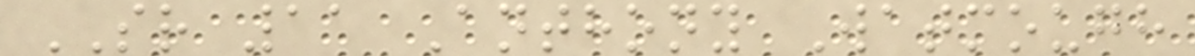SR 11 Anthony Watmough
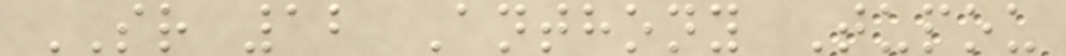SR 12 Anthony Tupou
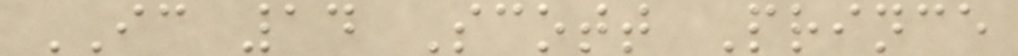IC 14 Scott Prince
